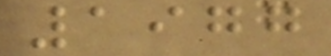1977
